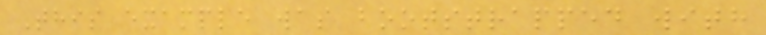This example was bootstrapped with
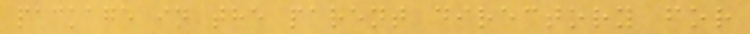package in the parent directory for
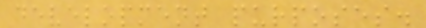development purposes.
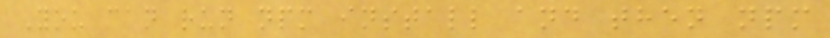You can run npm install and then npm
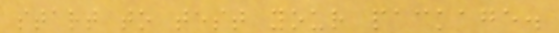start to test your package.
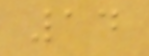14
